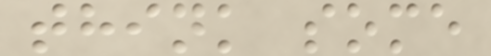think some
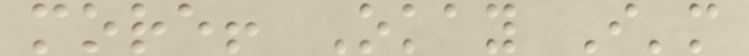more! Okay I'm
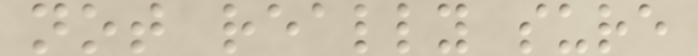not really sure
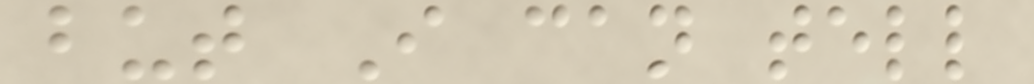but I can tell
